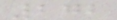272
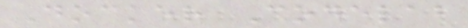Docker Codelab
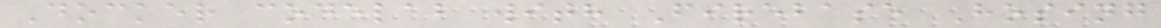Docker codelab with Firebase Hosing
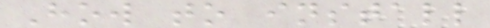How to install
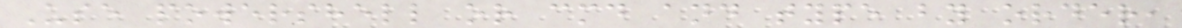Use powershell or cmd and type by order,
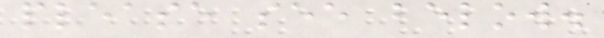please see below.
